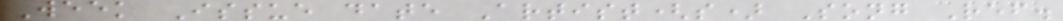Week Issue date Artist(s) Song Ref.
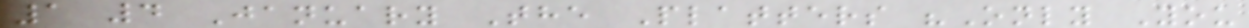1 4 January The Platters "Only You
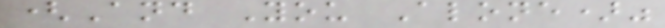(And You Alone)"
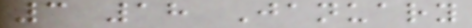3 18 January
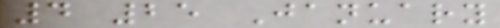4 25 January
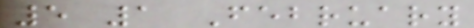5 1 February
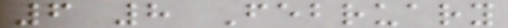6 8 February
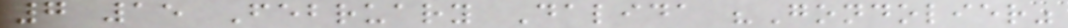7 15 February Dalida "Gondolier"
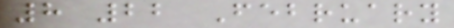8 22 February
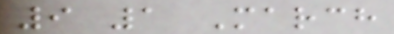9 1 March
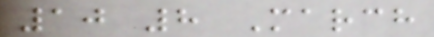10 8 March
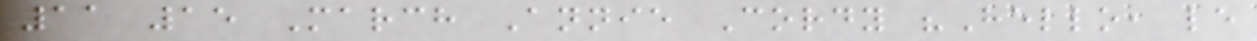11 15 March Annie Cordy "Hello, le
